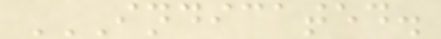INDICATED.
